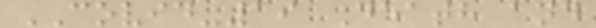COVID-19 Death and
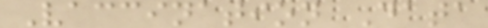Vaccination Data
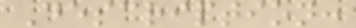Description:
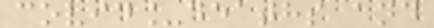covid_deaths and
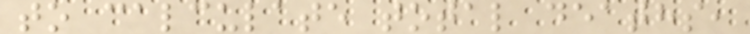to calculate total deaths,
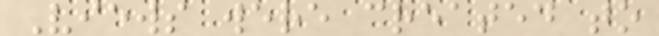Views were created to
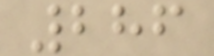286
